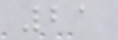21
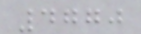4770
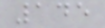145
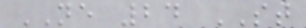NE 24 ST
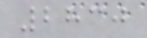2830
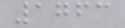1763
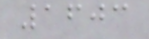1603
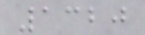1320
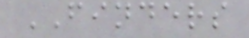FINDERS
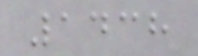1438
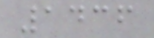1436
